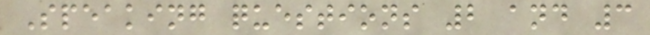Speaking questions 2 and 3
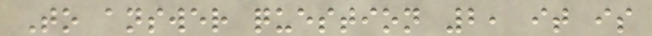To answer question 2, it is
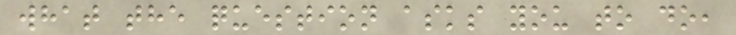what the question asks you to do,
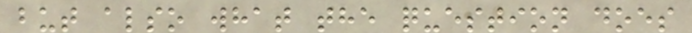but also what the question does
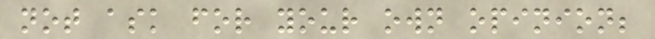not ask for your own opinion;
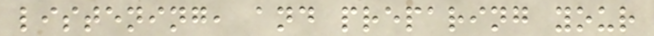listening, and preparing your
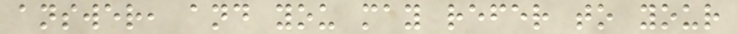answer, and you may refer to your
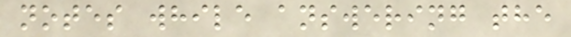notes while answering the
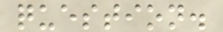question.
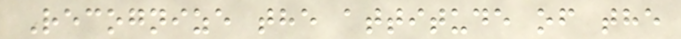Recognize the attitude of the
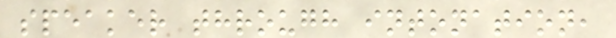speaker through intonation,
